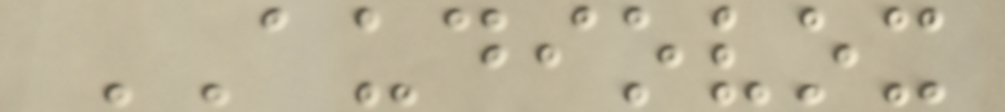AUDIOVOX
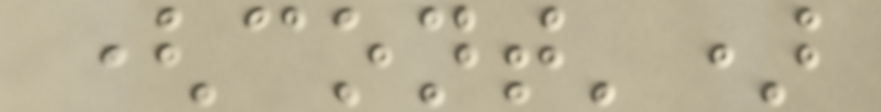(cont')
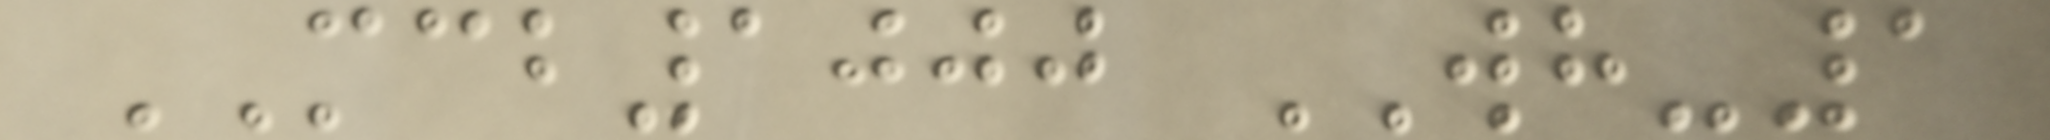MCB1000 WH-1
